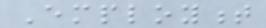Employment
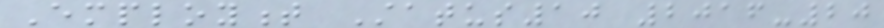Employment Status10 2016-20
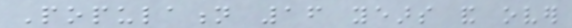Population 16 years and over
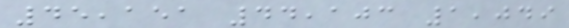45,151 44,103 1,049
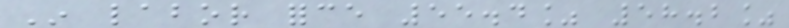In labor force 55.4% 58.2%
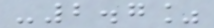-2.7%
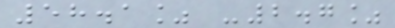58.1% -2.7%
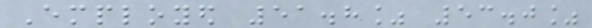Employed 51.8% 53.0%
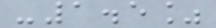-1.5%
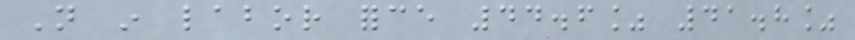Not in labor force 44.6% 41.8%
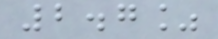2.7%
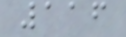116
